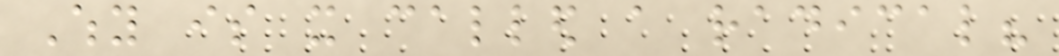Why is it called a radical?
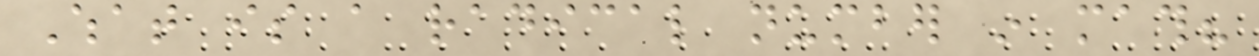What is a radical number in math?
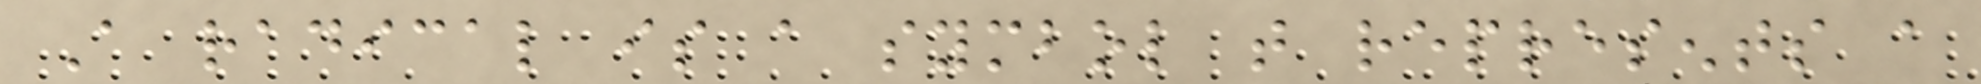A radical is a symbol that represents a
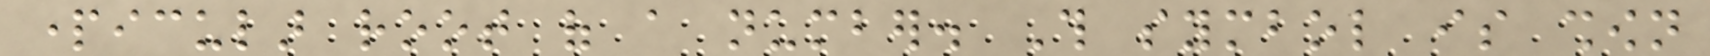particular root of a number. This symbol is shown
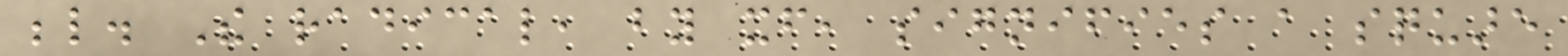below. The radical, by itself, signifies a square
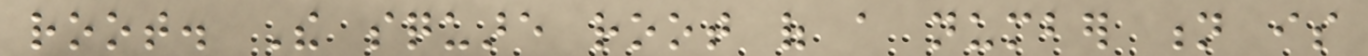root. The square root of a number n is
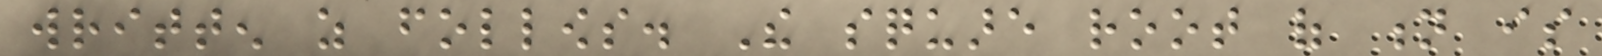written as follows. The square root of n is
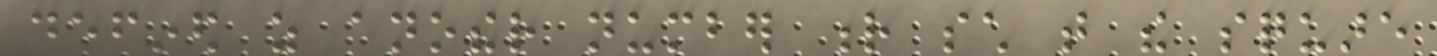defined as another number r such that the square
